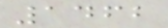1462
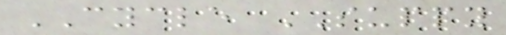CYCLE SUPPY
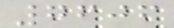7606
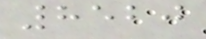8520
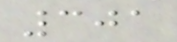301
